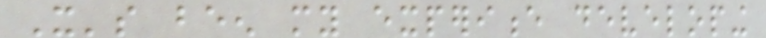It's been my experience developing
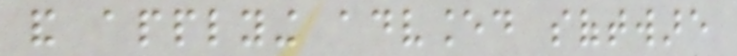and applying advanced software
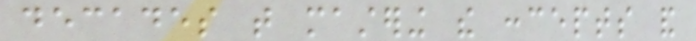decades that mastering the concepts and
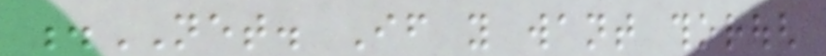.NET. If you want thorough
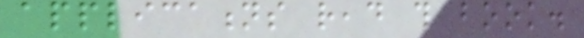applications read this book.
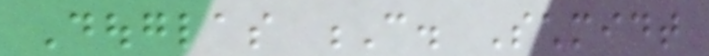Douglas C. Schmidt
